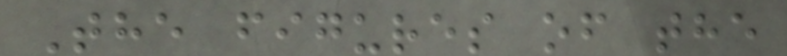The figures of the
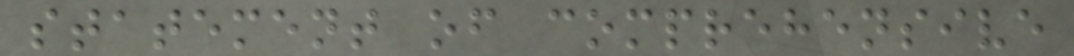statement of comprehensive
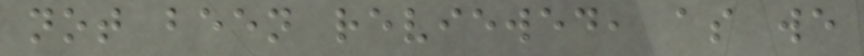not been reviewed, as we
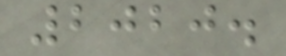2020.
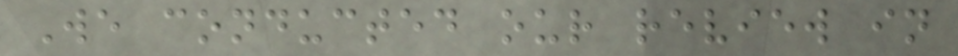We conducted our review in
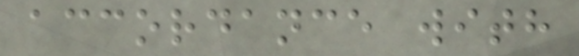accordance with
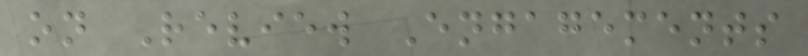on Review Engagements
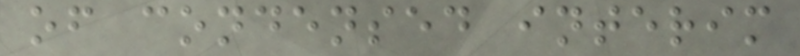of condensed interim
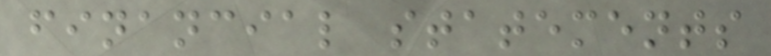financial statements
